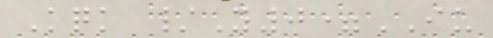Kqk /Y0=IU
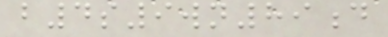b4s9wn89d
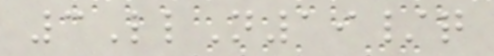3LlN19/q
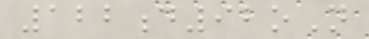122d92oN
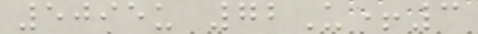5095u 72U+3
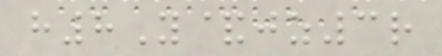h8Y&jz3r
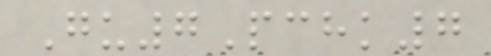Gu7Pchk7
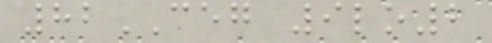82CEG 9lo2
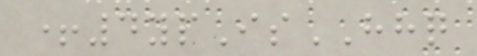+4ypIsHHQ
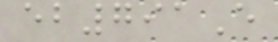eb791E
